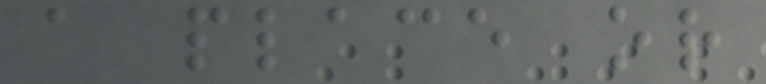a place or
